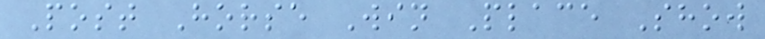Post Horse Win Place Show
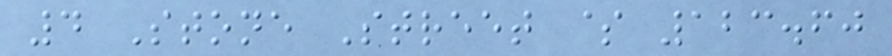4 Stone Street $ 123.60
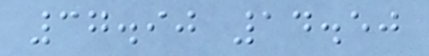37.90 14.50
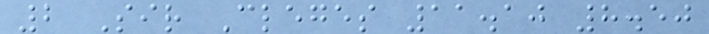2 Sir Cleges 11.10 8.50
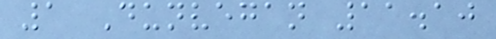1 Dunvegan 11.10
